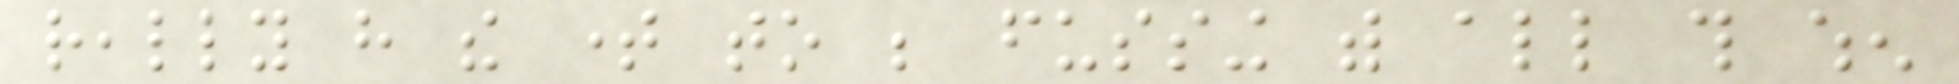really have the time to be fussing with all this when
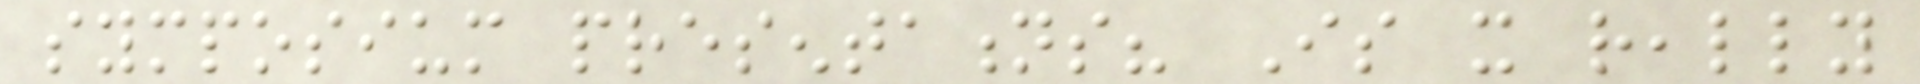symposium presentations? Is it really
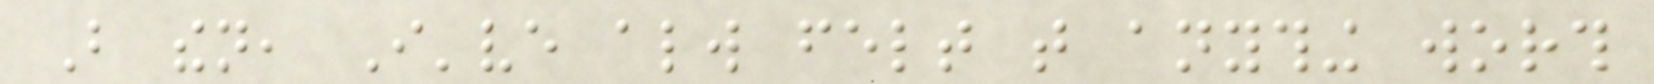But then, I've always felt that anything worth
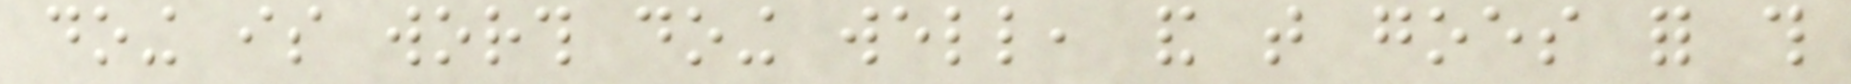doing is worth doing well, and that goes for this
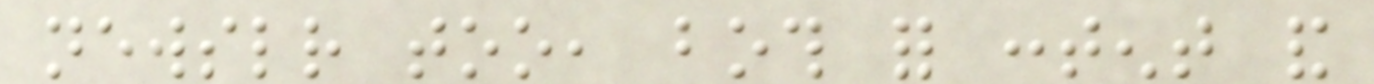newsletter too, both for content and
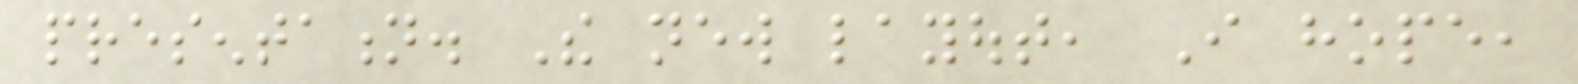presentation. The new layout, I hope,
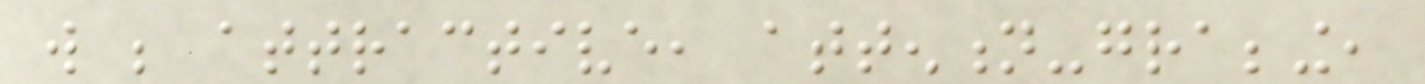will be attractive, attention-grabbing,
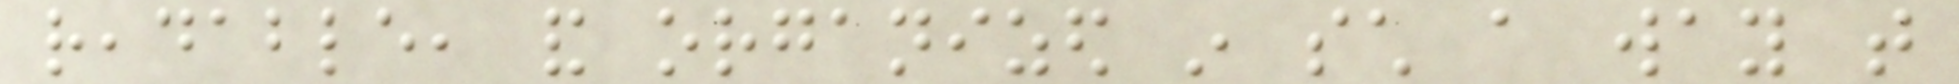readable, and organized in such a way that
